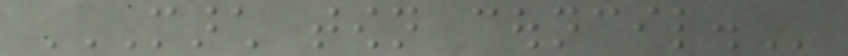MARCH TOWN COUNCIL.
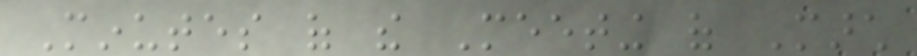Minutes of the Meeting of March
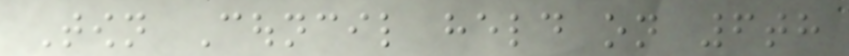Town Council held on 6th
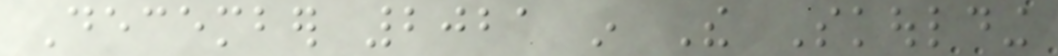December 2021 in The Skoulding
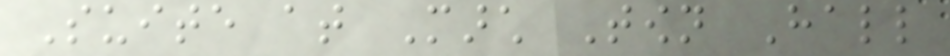Suite at March Town Hall
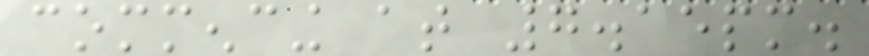commencing at 7.15pm.
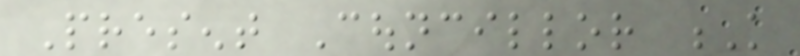Present Councillor K
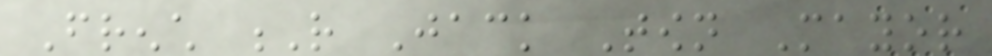French R Jack Town Mayor
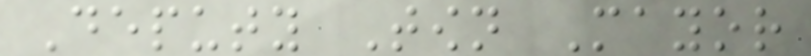Deputy Town Mayor
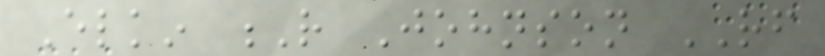Elkin R Johnson RF
